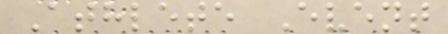Athlete Event
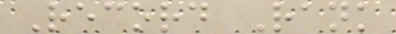Record Rank
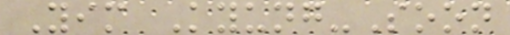Yim Kyung-Soon
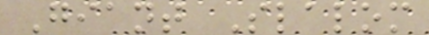Giant Slalom
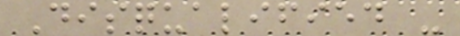Disqualified -
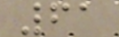61
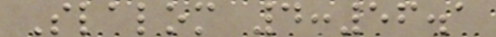Slalom 4:56.1
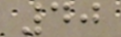40
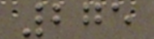275
